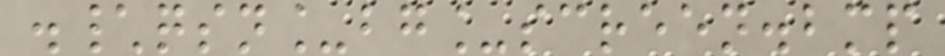.\qsn_bg_screen.bmp
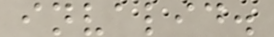invalid.
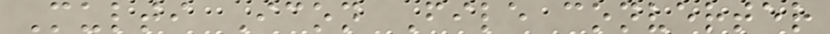Multi Icon File converter
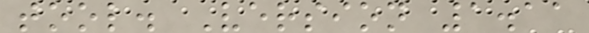tool. Version 1.11
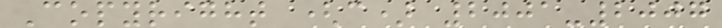Copyright (c) 2001-2007
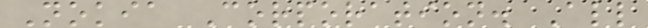Nokia Corporation. All
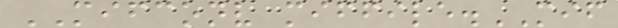MIFCONV miffile.MIF
